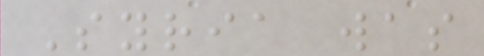Syria was
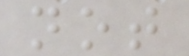not
